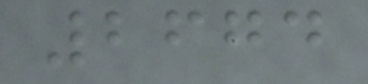2674
